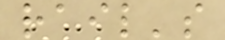rail's
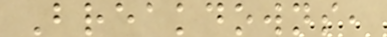Breakdowns,
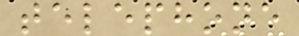telephone
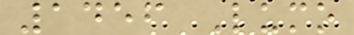1456 Lumo
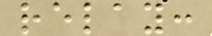relay:
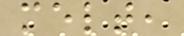melt,
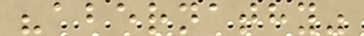"abernathy"
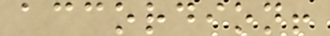accordion!
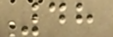48
